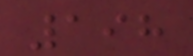198
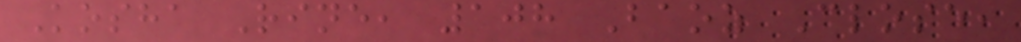Kosha Rine, 108 Baoz Close,
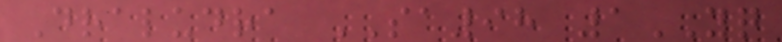Draludra SA98 1YQ
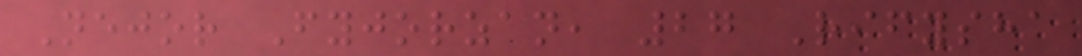Nejor Fyjorzan, 27 Rifysha
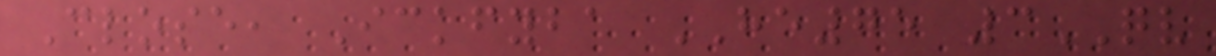Close, Ickfyba HE75 3QV
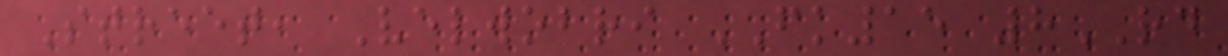Street, Velwobri FK15 8RD
